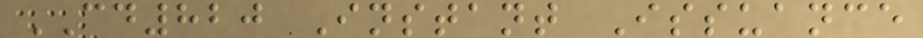CD820 Instant Issuance
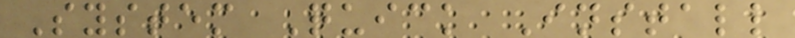System Quick Install
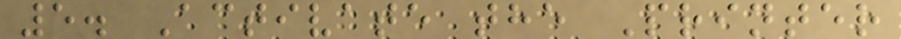5. Activate the Printer
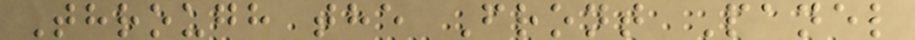Through the Front Panel
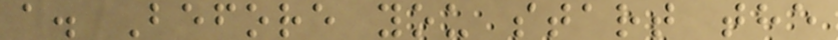a. Before you start the
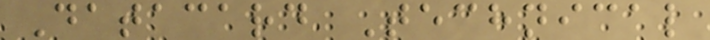Datacard Technical
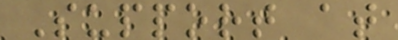Support at
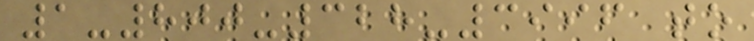1-800-328-3996 to
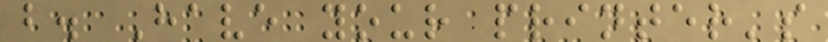b. Have your printer's
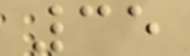35
